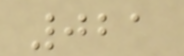021
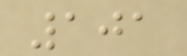101
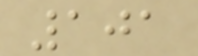101
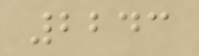2243
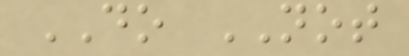DO NOT
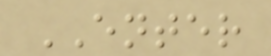ENTER
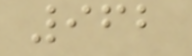962
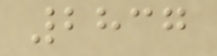2837
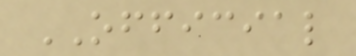OFFICIAL
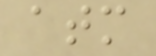atm
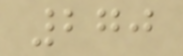270
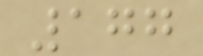177
